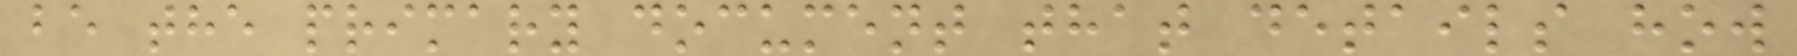be the primary document that details how
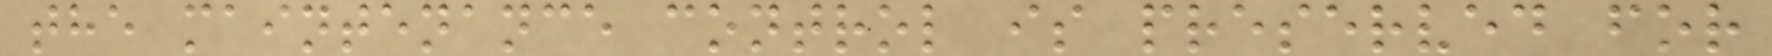the maintenance control is preserved for
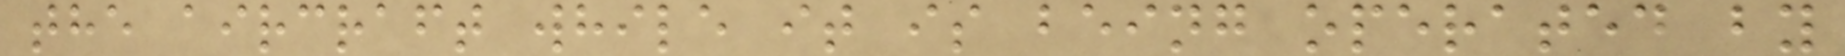the aircraft while it is being operated by
